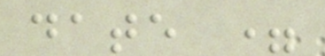date =
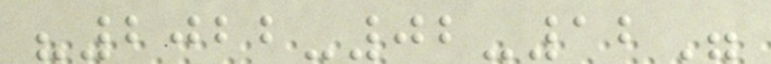"2022-02-12"
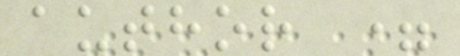author =
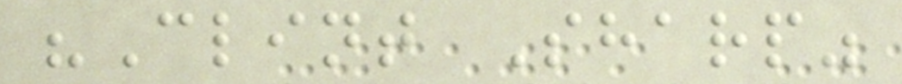"Clint Sharp"
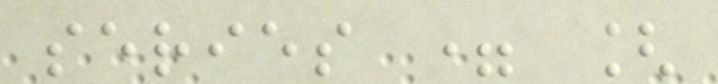series = [
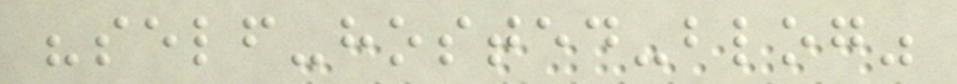"self-hosted-blog"
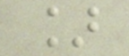]
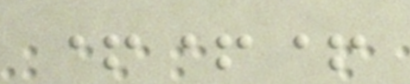+++
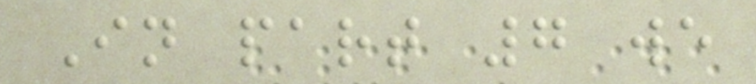In part 7 we
